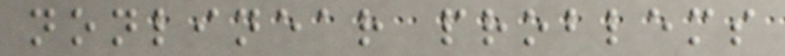nonlinear problems
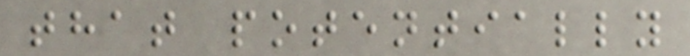that potentially
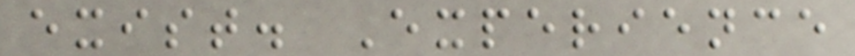exist. Experience
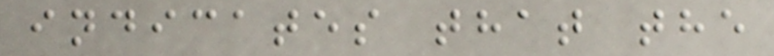indicates that the
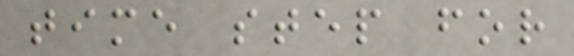time step for
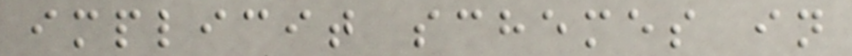implicit schemes in
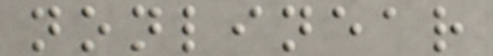nonlinear
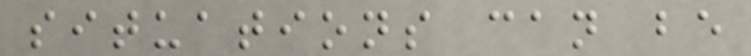situations can be
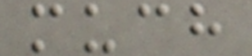much
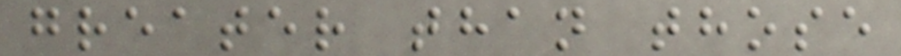greater than those
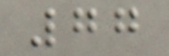77
